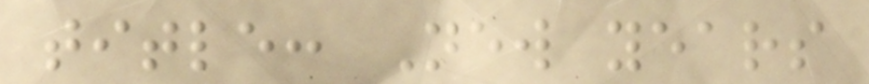title: New years
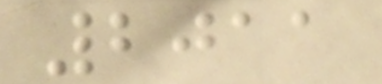2011
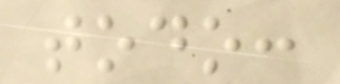todo:
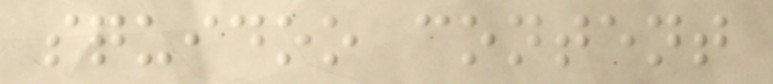squidoo content
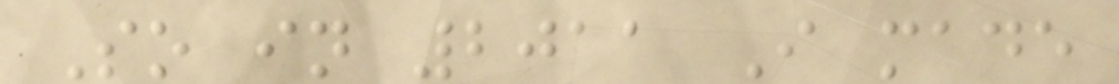So in 2011 I made
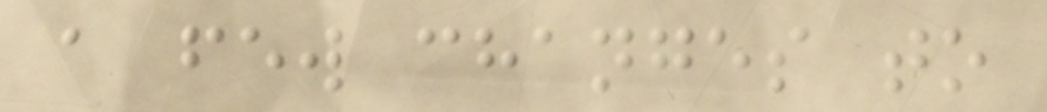a few changes to
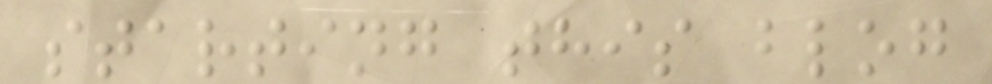starting this blog
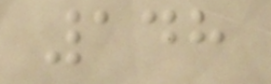148
